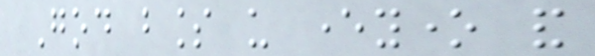God bless us everyone and
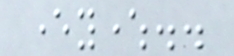everywhere..
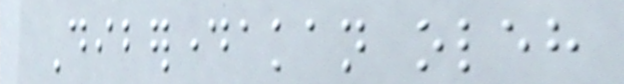Diberdayakan oleh
